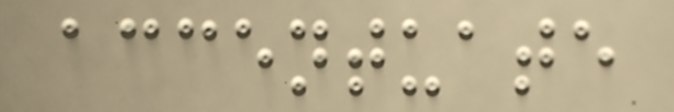accentuate
